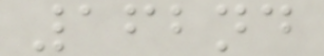162nd
